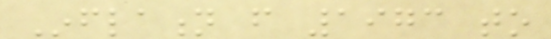Inflation from 1973 to
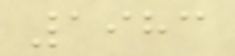1983
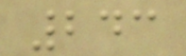243
